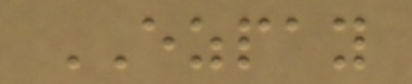EZPAY
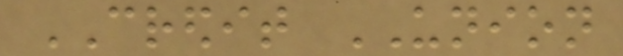CREDIT UNION
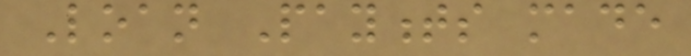Loan Payments made
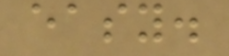easy.
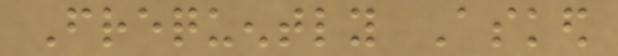Frequently Asked
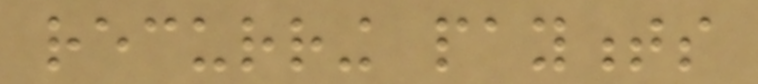recurring payments
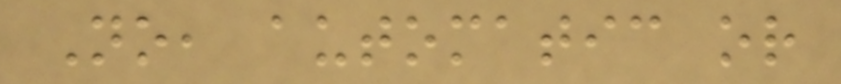No, automatic or
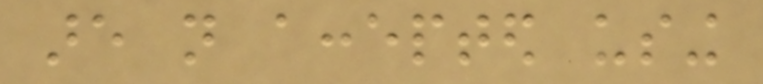are not accepted using
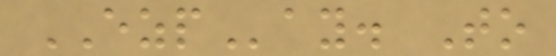EZPay. To
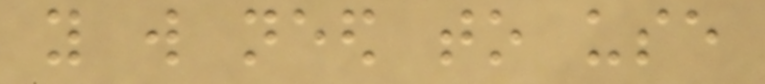you will need to use
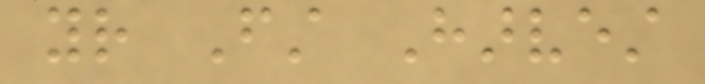your First Harvest
